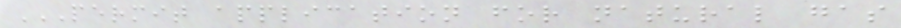PERMIT APPLICATION FOR NATURAL GAS
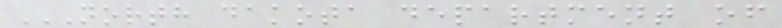NORTH DAKOTA DEPARTMENT OF
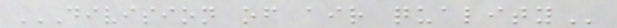DIVISION OF AIR QUALITY
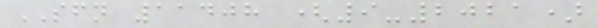SFN 11408 (9-2021)
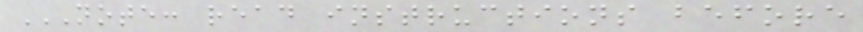NOTE: READ INSTRUCTIONS BEFORE
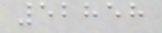52858
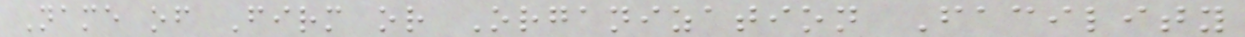Name of Firm or Organization Facility
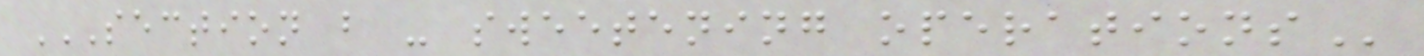SECTION B - SWEETENING OPERATIONS
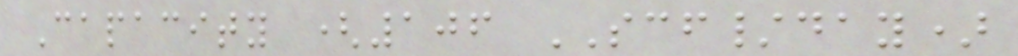Capacity (106 SCF/day)
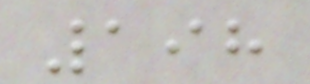198
